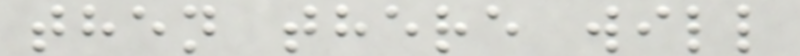then there will
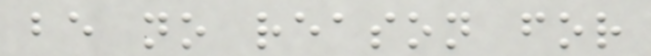be no reason for
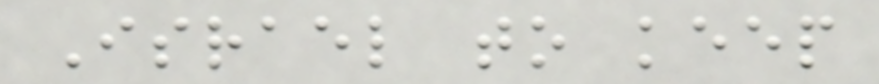Israel to keep
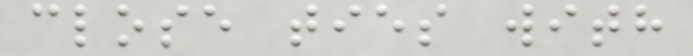close ties with
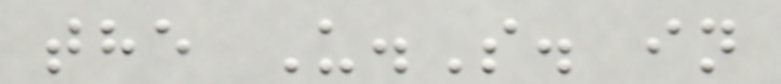the U.S. in
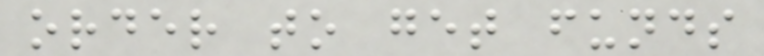order to get funds
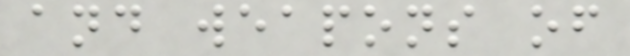and weapons of
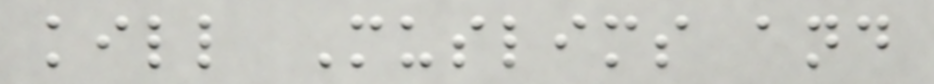kill Muslims and
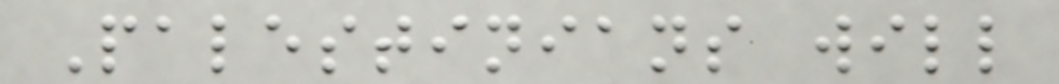Palestinians will
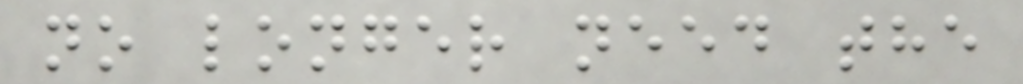no longer need the
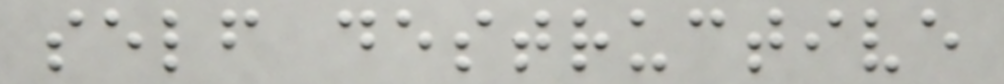self destructive
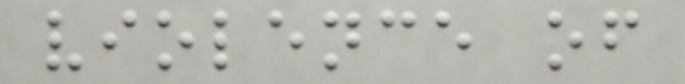violence of
